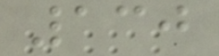130
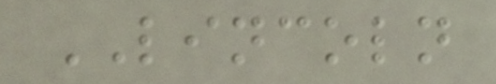LINCOLN
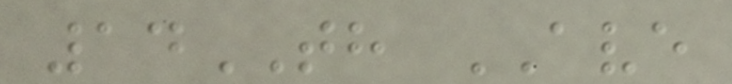14TH AVE
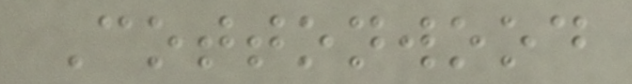Cottonwood
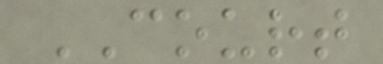COURT
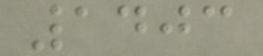1403
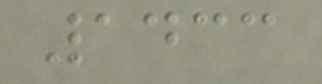1433
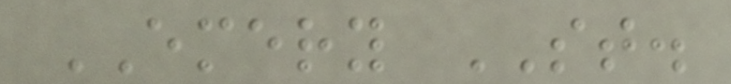EMERY ST.
